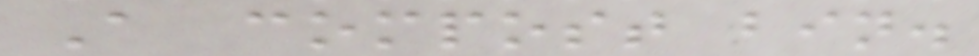A compost bin.
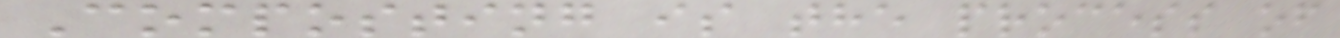Composting is the process of
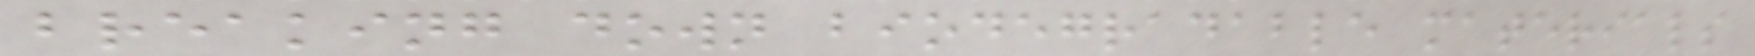breaking down biodegradable materials
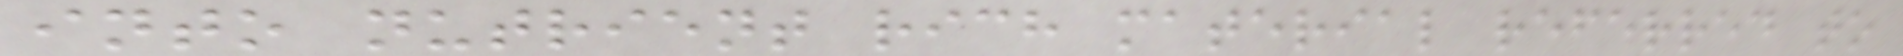into nutrient rich material referred to
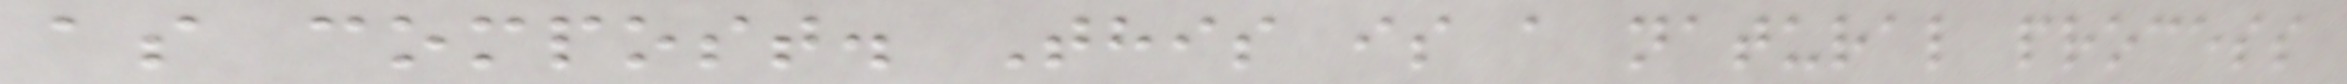as compost. This is a natural process
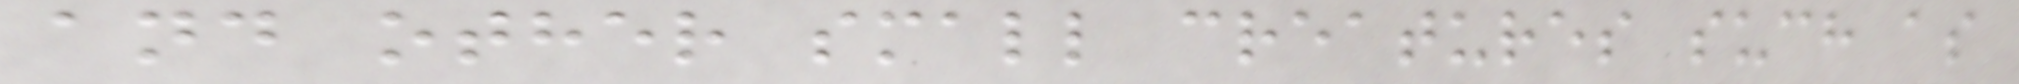and other small creatures such as
